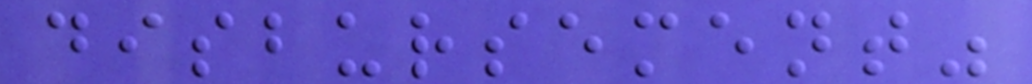disbursement"
